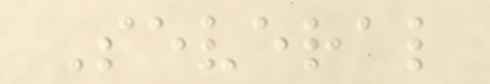Several
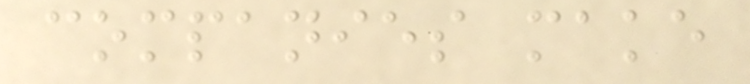companies make
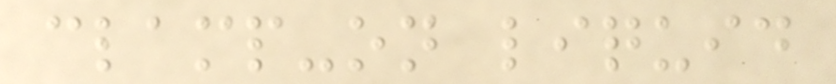clamp-on liquid
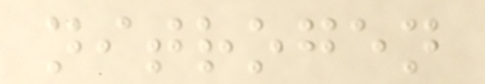nitrogen
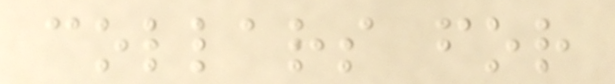collars for
